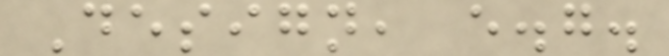Design, e.g.
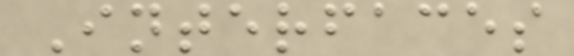Interfaces
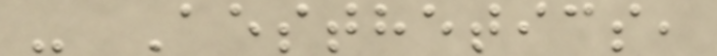- Aesthetics,
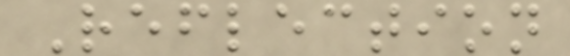Reflection
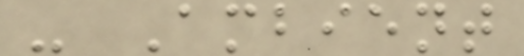- Ambient
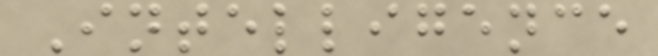Intelligence
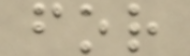for
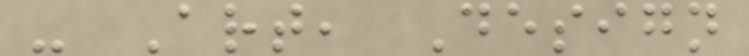- Art, Design
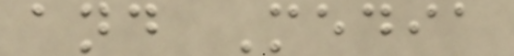and Media
